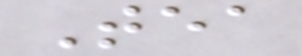Tea
